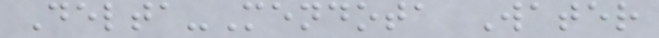Delta-Mendota Water
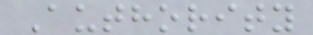Authority
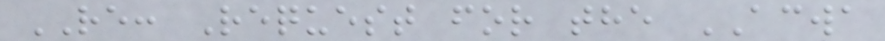RE: Request for the ACWA
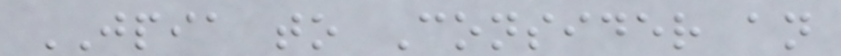JPIA to Consider an
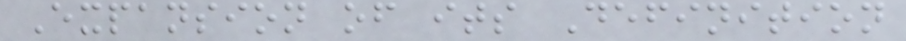Expansion of its Definition
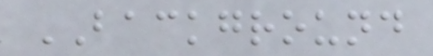BACKGROUND
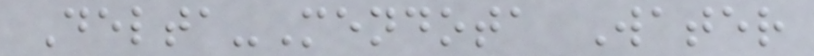Delta-Mendota Water
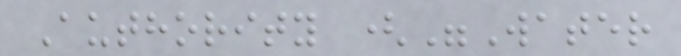Authority ("Water
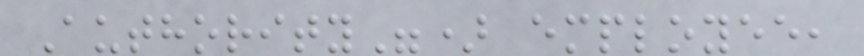Authority") employee,
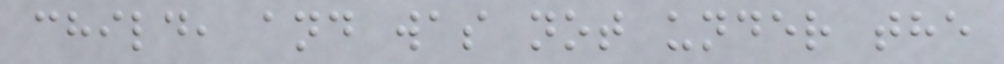child, and was not under the
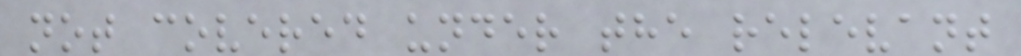not covered under the relevant
